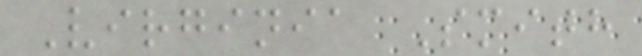Virginia Smith
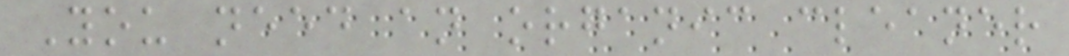You need an organic cleaner
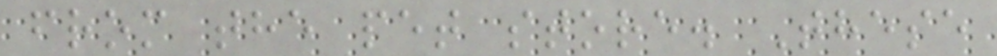from the pet store. These
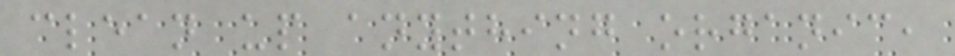clean up anything organic,
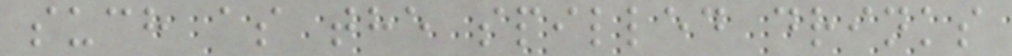such as the spilled drinks
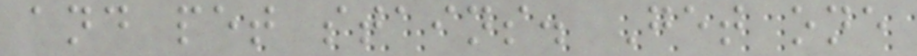and pet stains. Get one
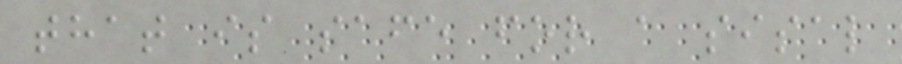that is safe for a sisal
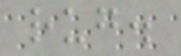rug.
